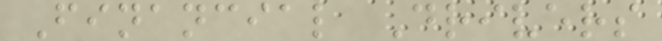Financial Drivers
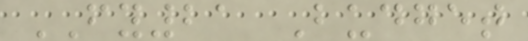FY21 Budget
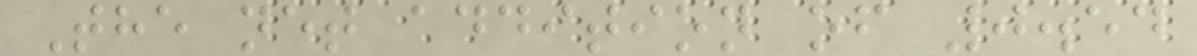The net addition of 0.54
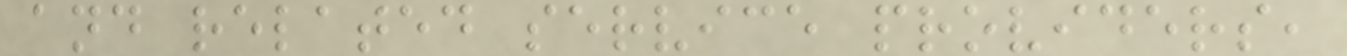and related service providers,
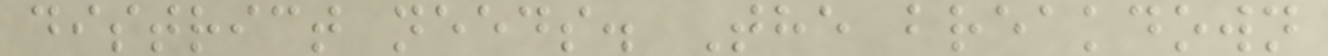district needs. The breakdown
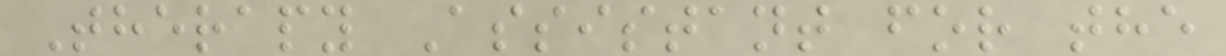Therapy Assistant for the
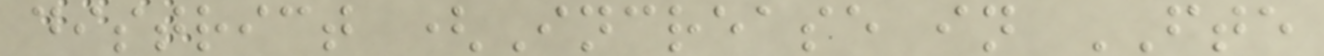district (Increase in FTE
